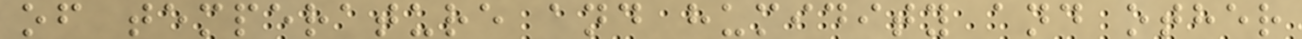of temperature and humidity and other
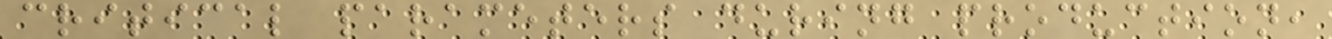critical parameters during production,
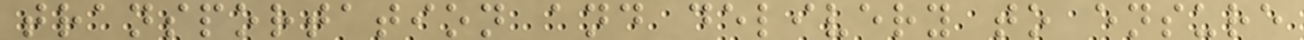transportation and delivery to ensure
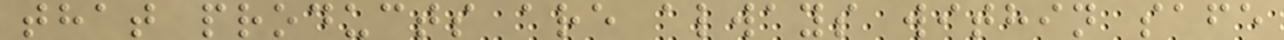that products are always within safe
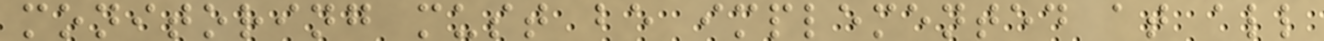monitoring must be implemented at all
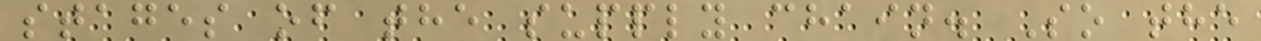stages of the supply chain. So the
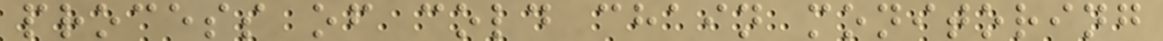process of cold chain monitoring
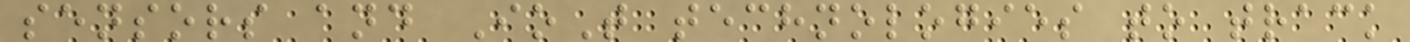sensors and IoT technologies to track
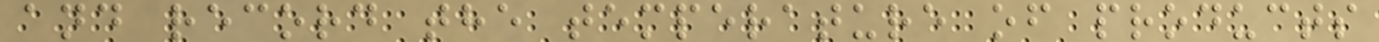and record the temperature of products
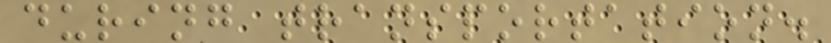during transportation.
